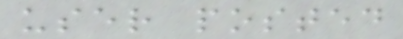user posted
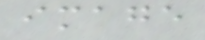image
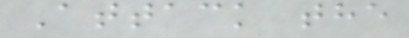Attack the
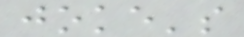joke's
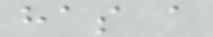has a
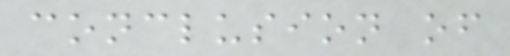conclusion of
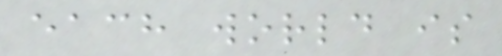each world is
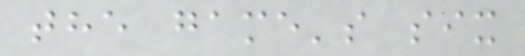the game's six
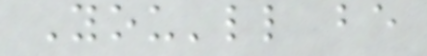You'll be
